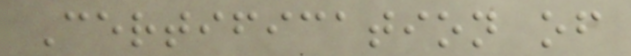Certification of
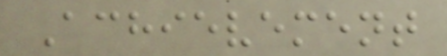Achievement
